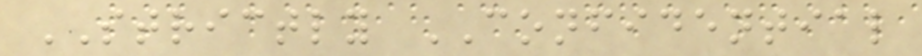STRICTLY CONFIDENTIAL
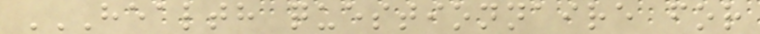HEALTH QUESTIONNAIRE FOR
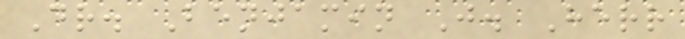Dr. Benjamin J. Herr
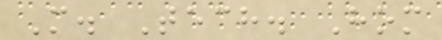M. Tech. Hom
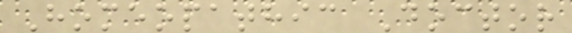Homeopathic Doctor
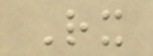Rx
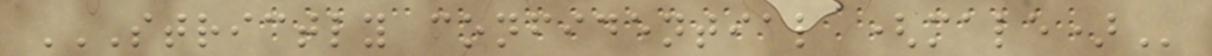STRICTLY CONFIDENTIAL (MALE)
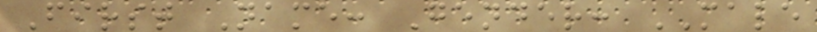First Name: Gender: MALE
